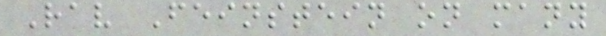Rav Feinstein on many
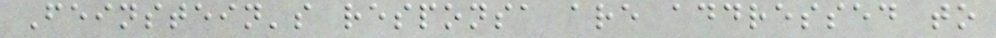Feinstein's responsa are addressed to
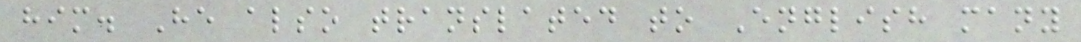him. He also translated to English many
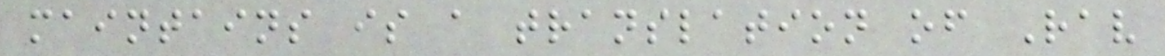maintains is a translation of Rav
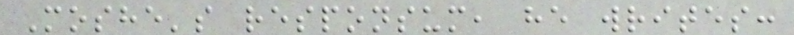Moshe's responsum, he writes:
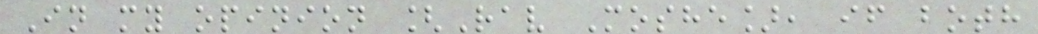In my opinion [Rav Moshe], if both
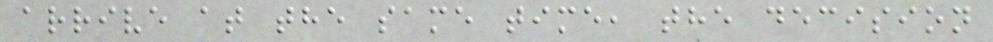arrive at the same time, the decision
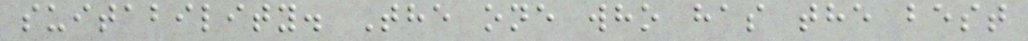suitability. The one who has the best
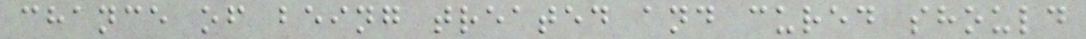chance of being treated and cured should
